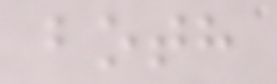both
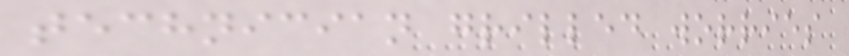technician grilled worries
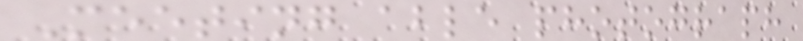Meeting able photograph
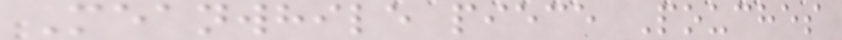Meanwhile piece Pouches
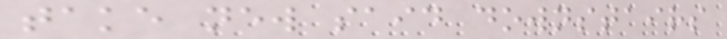take new said downstairs
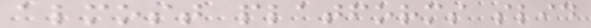almost platforms slid
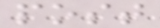post
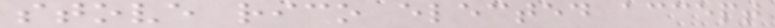stove rico elected accept
